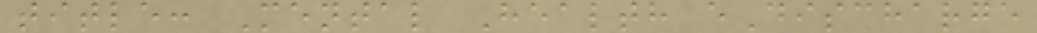title: Mental Health eDischarge
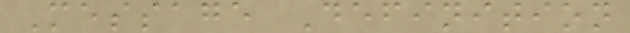Message Definition
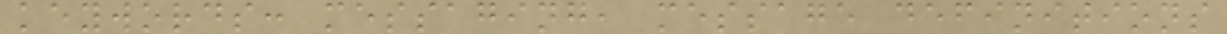keywords: messaging, message definitions
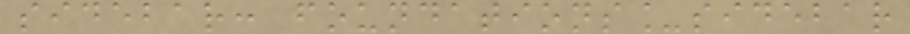sidebar: foundations_sidebar
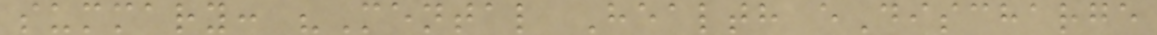summary: "Mental Health eDischarge
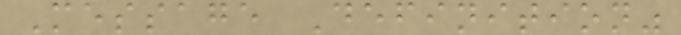Message Definition"
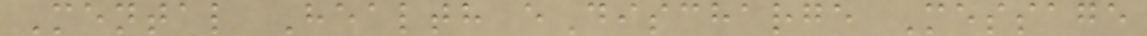Mental Health eDischarge Message
